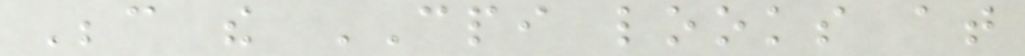Because the CPI looks at
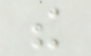the
